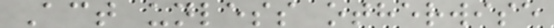Act unless otherwise
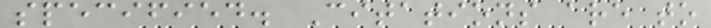specified. Citations are to
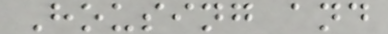Housing and
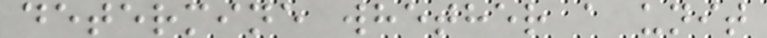determine whether a unit
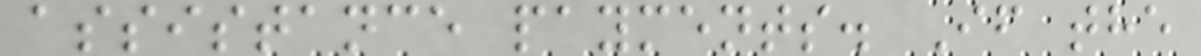assistance payments. If the
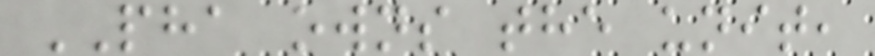PHA owns the unit,
